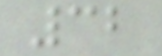32
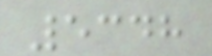5348
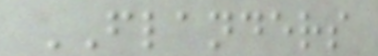FLANDERS
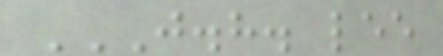J.H. LEE
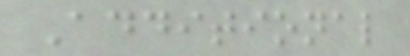Additional
